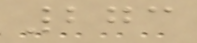273
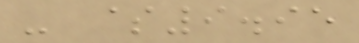- $9.95
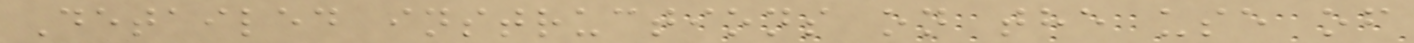Detailed instructions on the use of
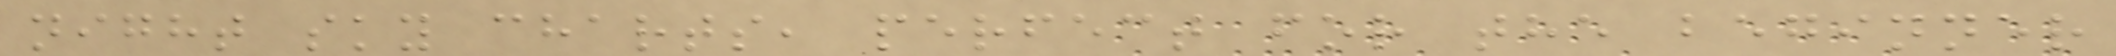night sky charts, perfect for the beginner
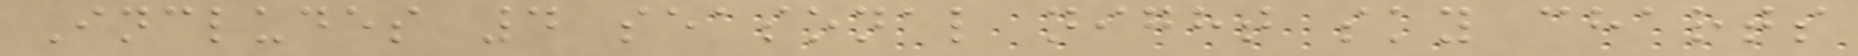Includes 4 seasonal night sky charts
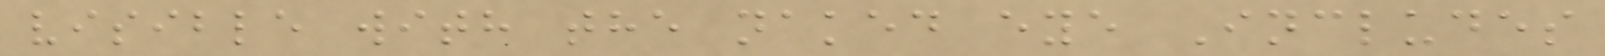visible with the naked eye Includes
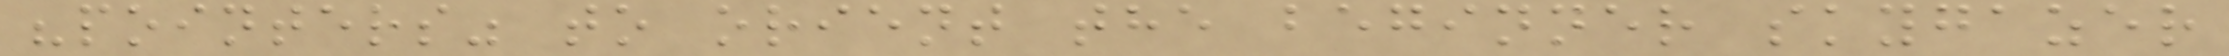"pointers" to orient the beginner skygazer
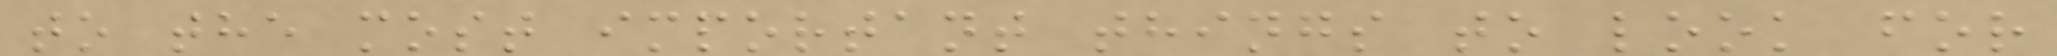to the most important things to look for
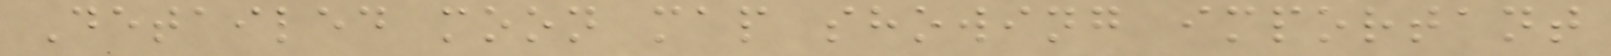Detailed moon map showing important
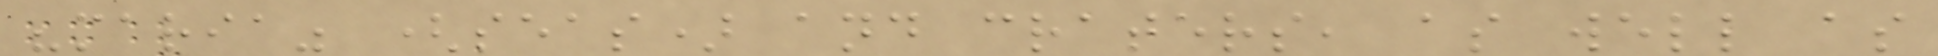"maria" (seas) and craters, as well as
